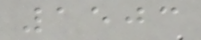1503
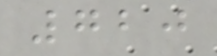720
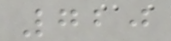720
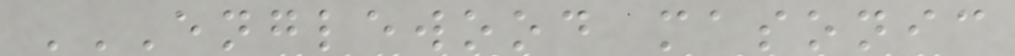ENGLEWOOD MASONIC
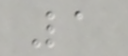1
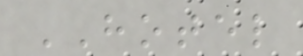HOTEL
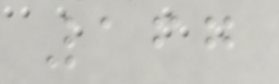167
